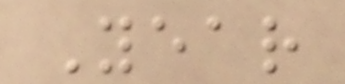Year
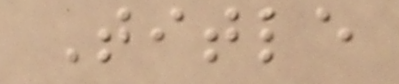Title
